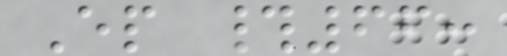Ep #66:
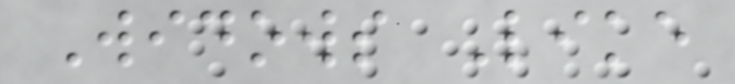Widows Like
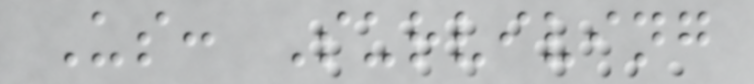Us: Surviving
